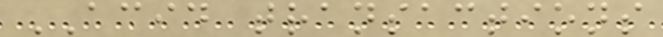ACID transactions
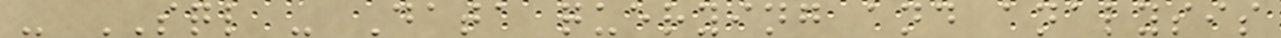- SQL - Data querying and analysis
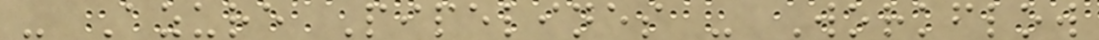- Azure Pipelines - Workflow
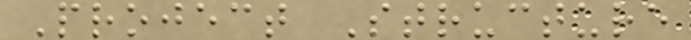Project Structure
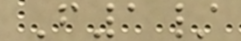F1/
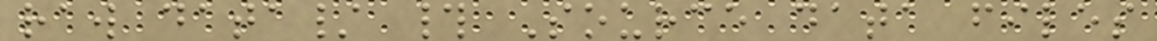raw data/ # Source data files
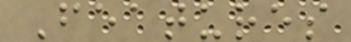Features
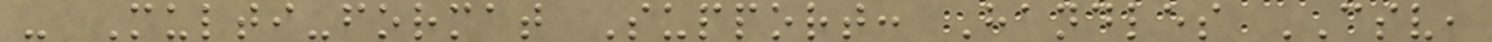- Multi-format Support: Handles CSV,
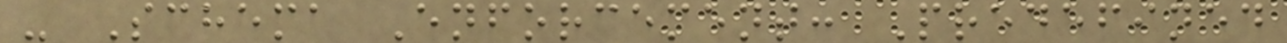- Schema Enforcement: Predefined
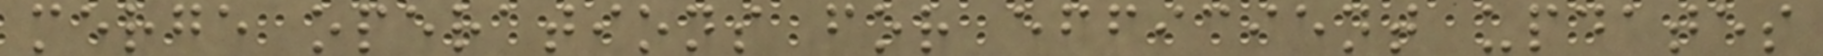merge operations for efficient updates
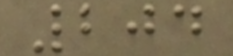204
